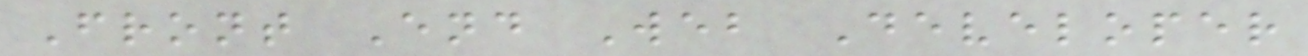Front End Web Developer
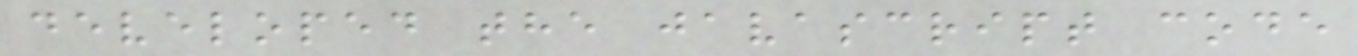developed the javascript code
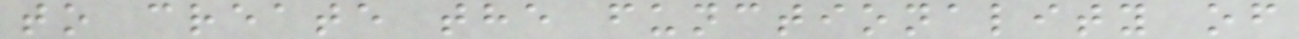to create the functionality of
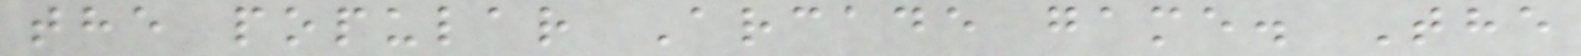the popular Arcade game. The
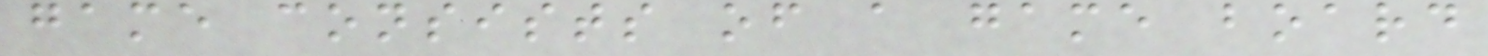game consists of a game board
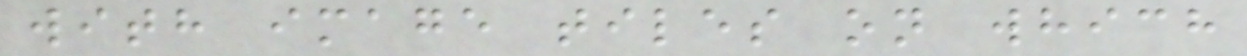with image tiles on which
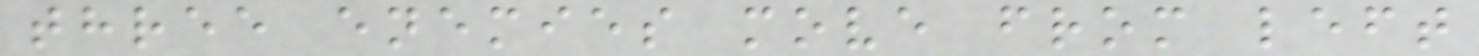three enemies move from left
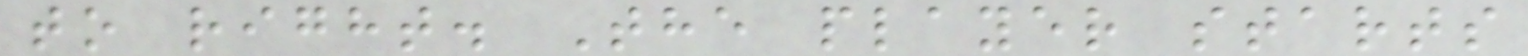to right. The player starts
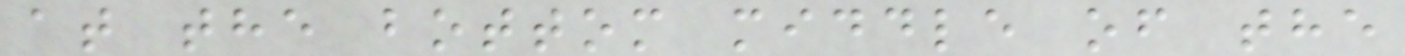at the bottom middle of the
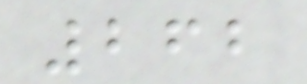262
